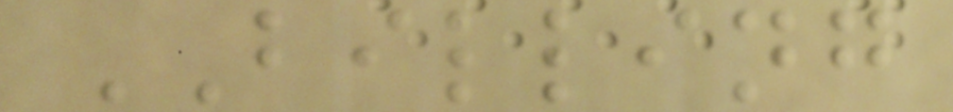BILLING
